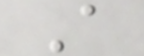A
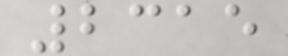2315
